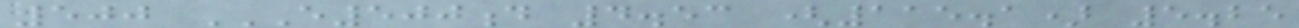500 E500D 4.53 (115.1) 5.25
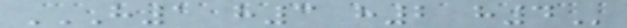H1 H3 H2 H4
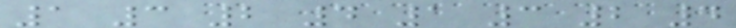1 3 2 4 1 3 2 4
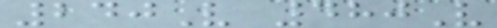240V 480V
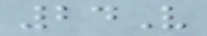24V
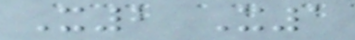X2 X1
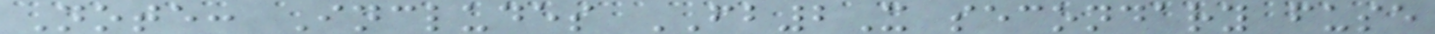Note: Includes FB2X secondary fuse
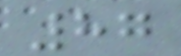87
